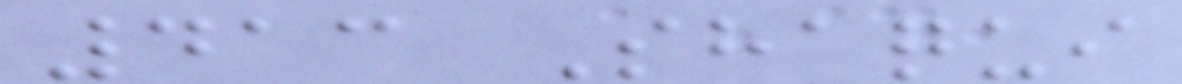413 Shaqui
